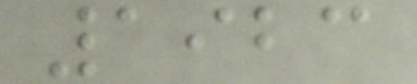1923
